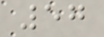57
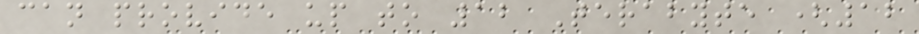can provide up to 12 Terabyte (12
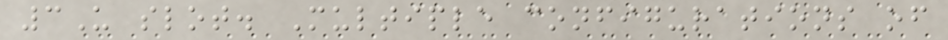3U slot. Multiple configurations of
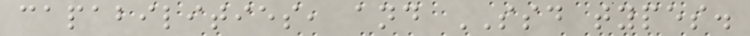capabilities, and SSD types.
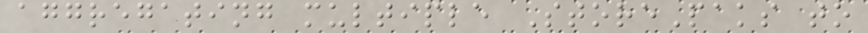aggregating multiple StorePaks to
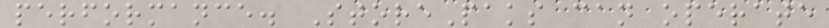performance. StorePaks can operate
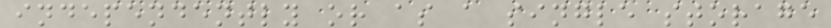independently or as a single storage
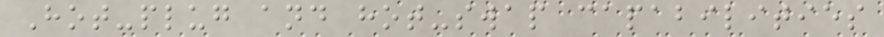Hot-plug and hot-swap capabilities
